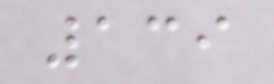139
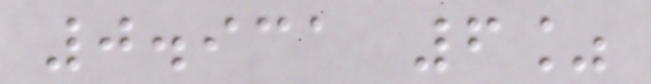0.931 6%
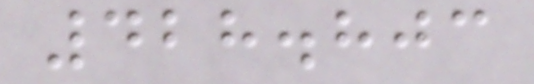428.803
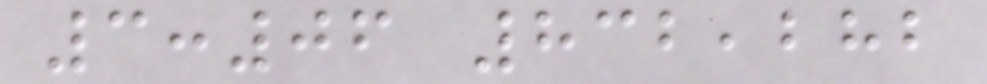3:06 832,282
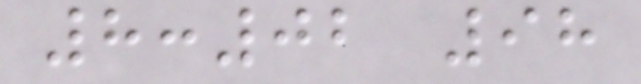8:02 98
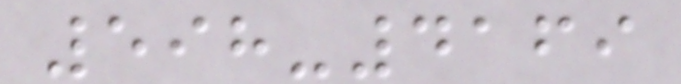598-4169
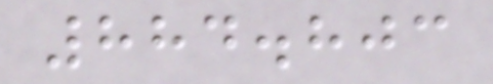884.803
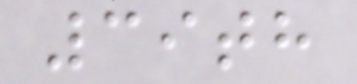39th
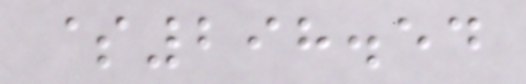$298.54
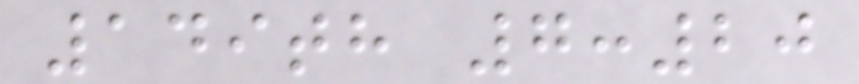149th 7:20
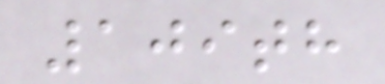109th
